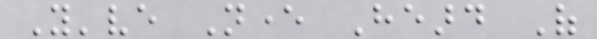You've Never Heard Of
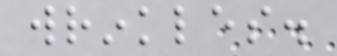wrinkles.
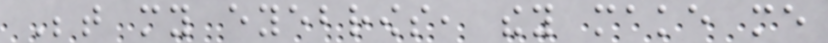Between my eyebrows, they make me
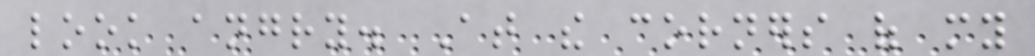look angry. At the corners of my
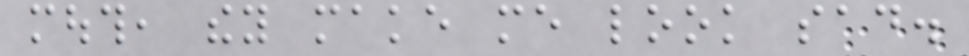mouth, they make me look sad.
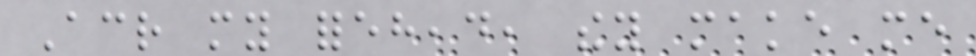Across my forehead, they make me
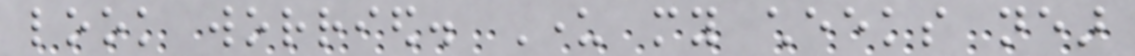look worried. Under my cheeks near
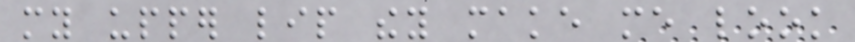my upper lip they make me look
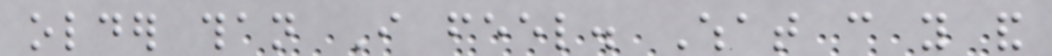older than I feel. What can you and
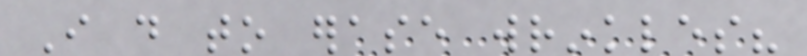I do to erase wrinkles?
